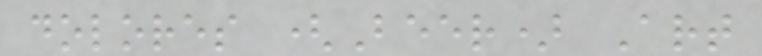dolores (Beer) Art
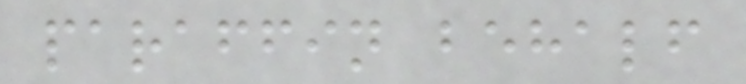paraffin behalf
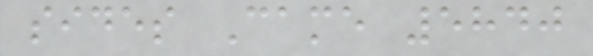sides Came 5840
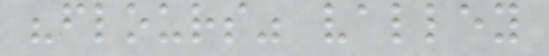"flours" valley
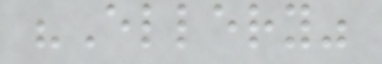"Ellery"
